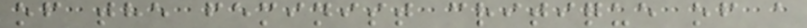of the feminist critique of a
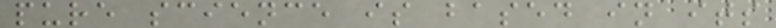pure science is based in its
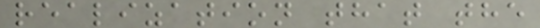realization that the
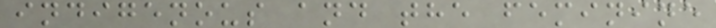indigenous and the feminine
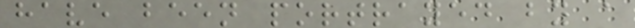have been portrayed by a
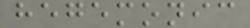hegemonic
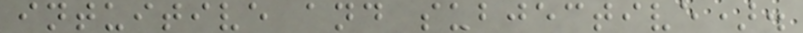intuitive and subjective).
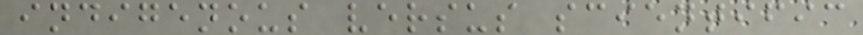indigenous versus scientific
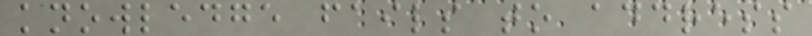knowledge fails to address
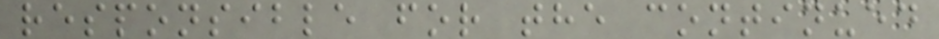responsible for the continued
